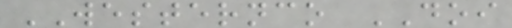WESTERNCO DOI
